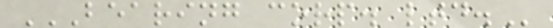BEARING CORP. LTD.
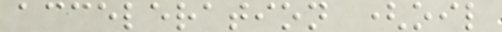acceleration (oil
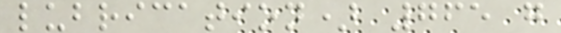lubrication) 765 g
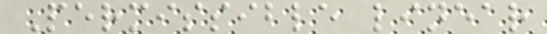Permissible linear
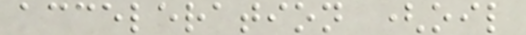acceleration (oil
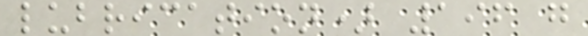lubrication) 196 g
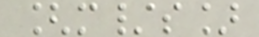[m/s]
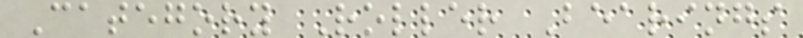Category Roller Bearings
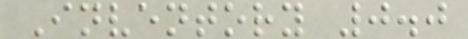Inventory 0.0
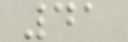41
